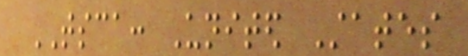TSCA: United States
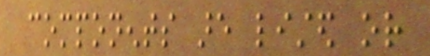components are listed or
